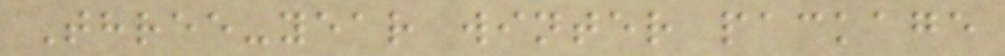Three-year winter package
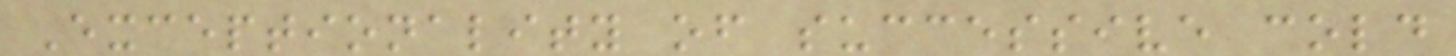Exceptionality of successive cold
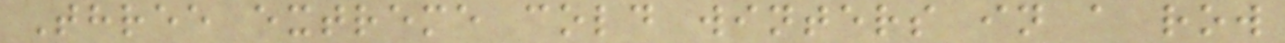Three extreme cold winters in a row
